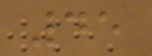45
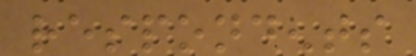respondents
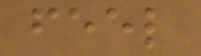feel
